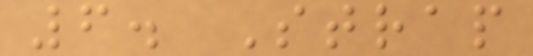6. Strap
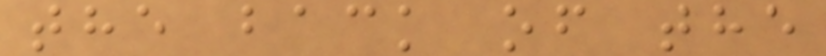the back of the
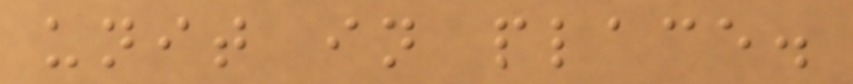unit in place.
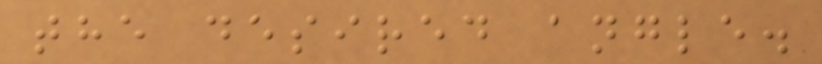the desired angle.
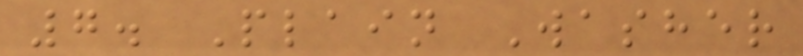7. Plain Washer
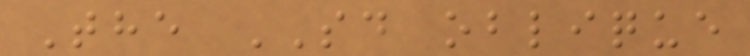The SD oblique
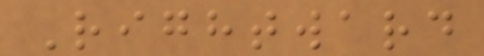Rightward
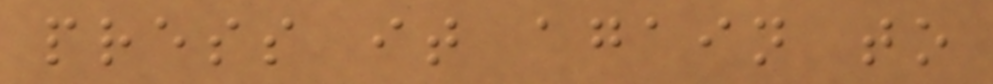press it again to
